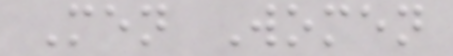Men Women
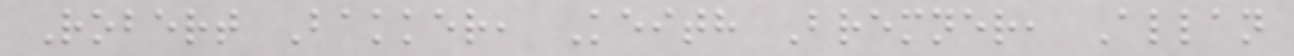Robert Bakker, Keith Bremner, Allan
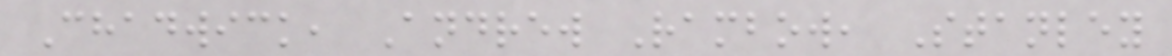Chadwick, Andrew Rambow, Stanley
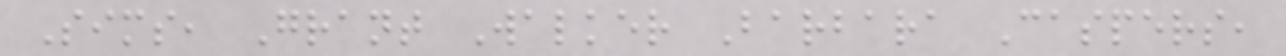Sims, Grant Walker Barbara Caspers,
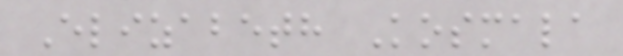Elizabeth Kosmala
